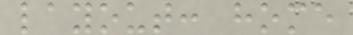layout: home
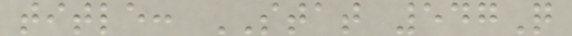title: STAT 547Q
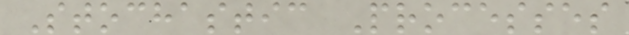Stochastic Processes
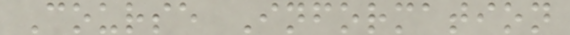Course Information
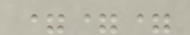===
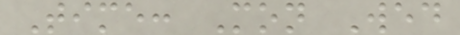Time: Mon Wed
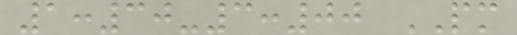1:30-3:00 PM
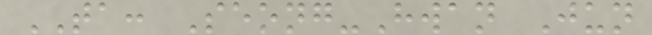TA: Seong-Hwan Jun
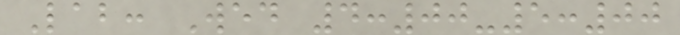Lab: Wed 4:00-5:00
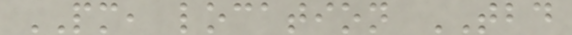PM, location TBD
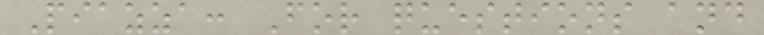Piazza: For questions and
